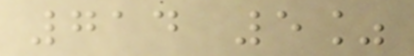714 5%
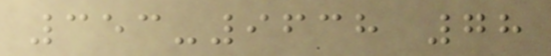353-9638 78
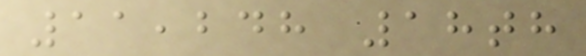11,248 18th
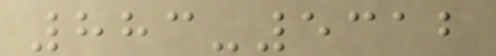883-5312
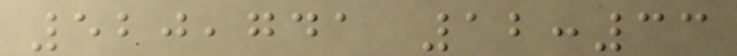520,741 12:33
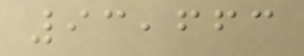93,663
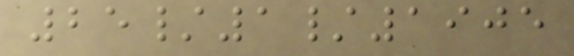25/1/1905
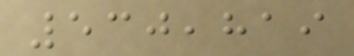530,819
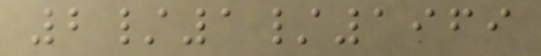2/1/1969
